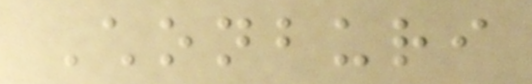Chonburi
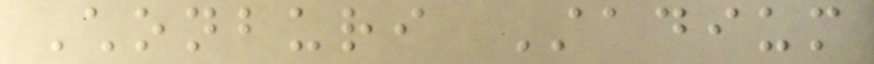Chonburi Stadium
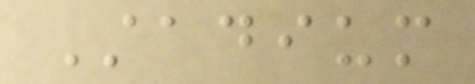Stadium
